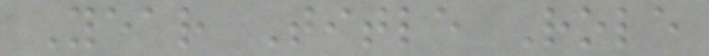Year Title Role
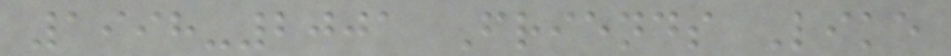1998-2001 Friends Like
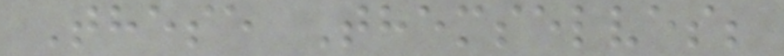These Themselves;
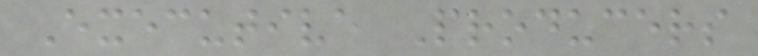Executive Producers
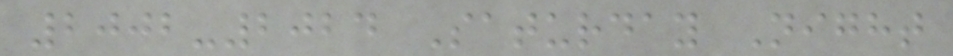2002-2024 Saturday Night
